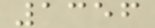1356
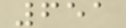651
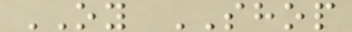OY SHOP
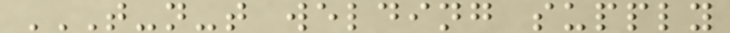T-N-T WELDING SUPPLY
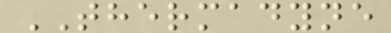THERMADYNE
